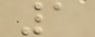1
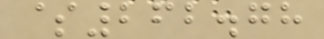$262.78
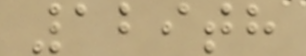129th
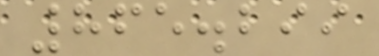865.299
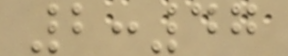2:47
